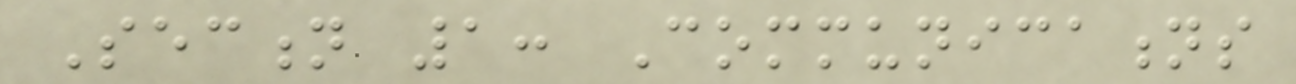Section 1: Communications
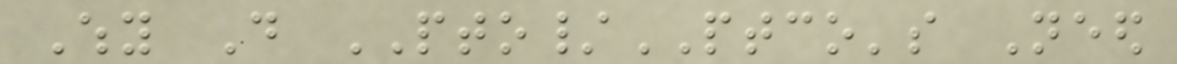Why Do PTO/PTCO's Need
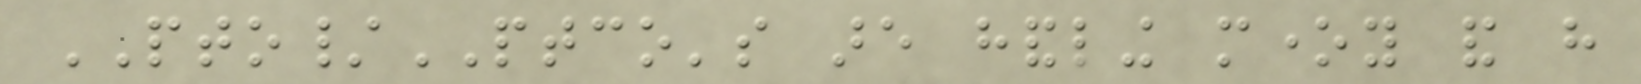PTO/PTCO's are handling money and have
